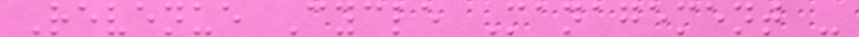Revenue Cycle Management -
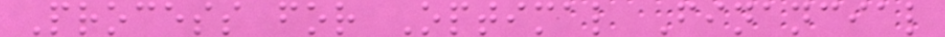Process for Optimal Financial
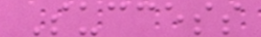Success
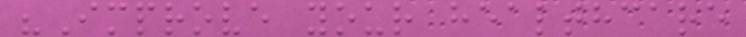"Improve your healthcare
